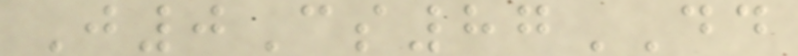J0Cs87DD
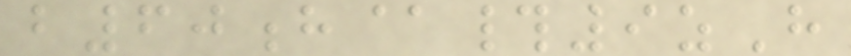b60h@#9zH
